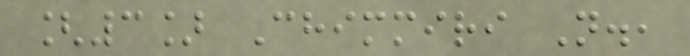[3] Chimmiri N.,
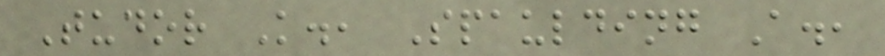Tudor K., Spaulding A.,
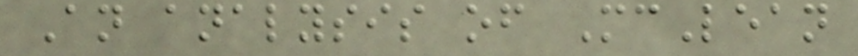An analysis of McLean
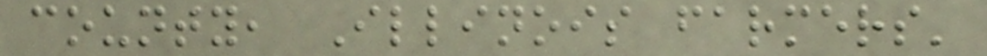county, Illinois farmers'
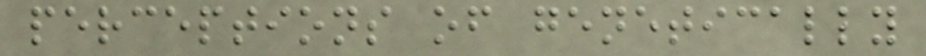perceptions of genetically
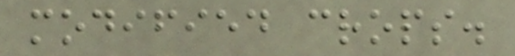modified crops.
